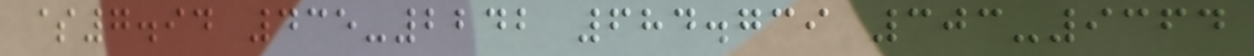$7.94 435-2242 684.739 303-9364
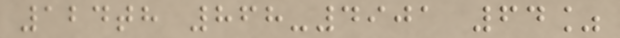124th 868-4901 64%
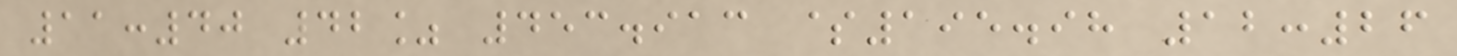11:40 42% 453.913 $195.98 12:26
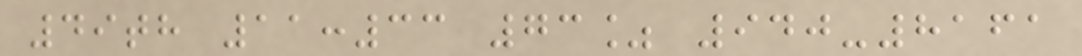49th 11:33 73% 940-8161
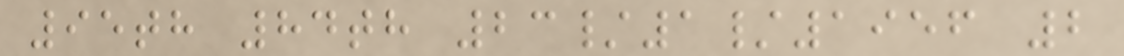95th 84th 23/1/1956 2
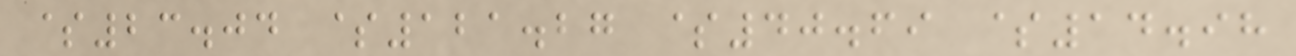$23.04 $121.27 $40.69 $14.98
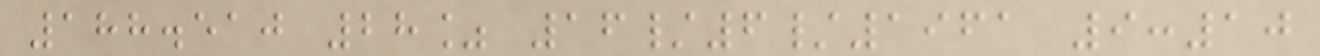188.510 28% 16/6/1961 9:10
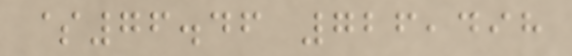$76.46 726,498
